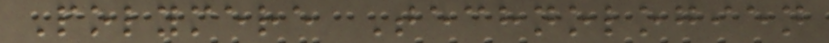Polymere Technologien
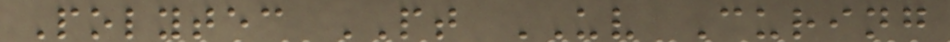Polytec PT UV Curing
